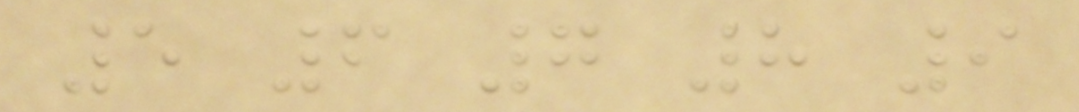5 6 7 8 9
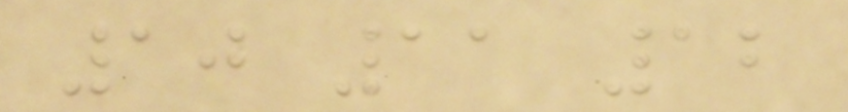10 11 12
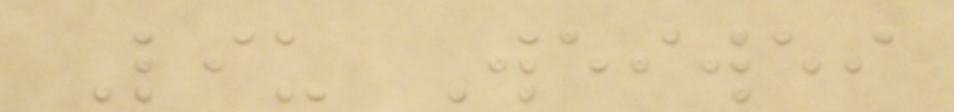Liu Weiwei
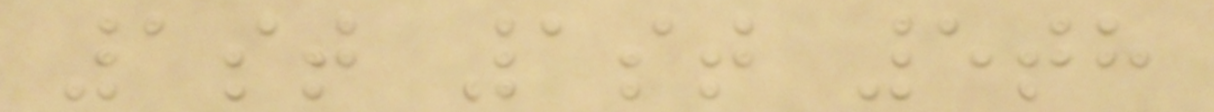1st 1st 5th
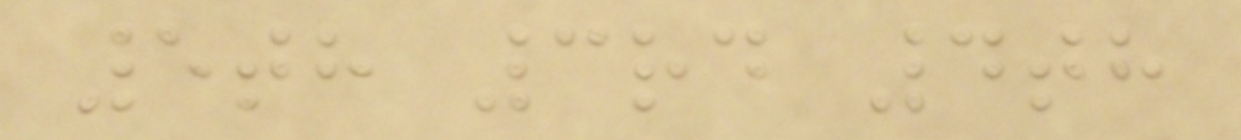5th 3rd 4th
